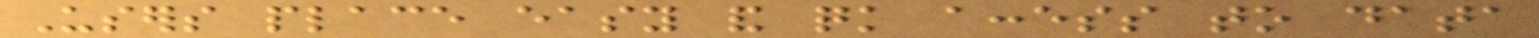Users place easy and quick access to data
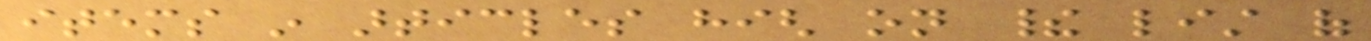items in articles high on their list of
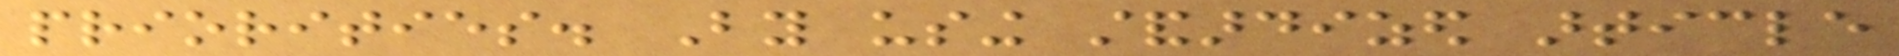priorities. By using standardized article
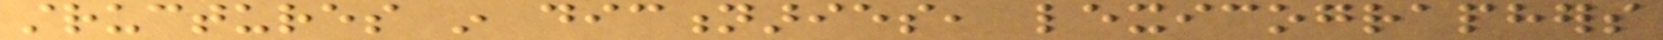structures in dictionaries, lexicographers
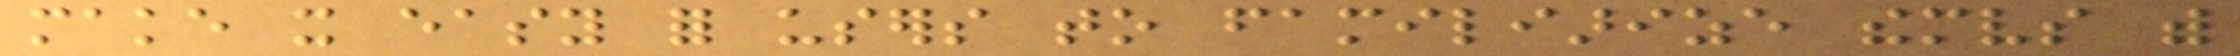make it easy for users to familiarize themselves with
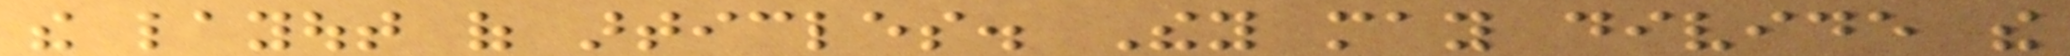the layout of articles. They may divide the
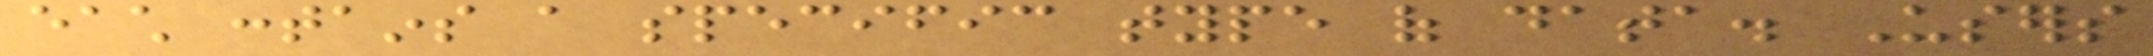each contains a specific type of data. Users
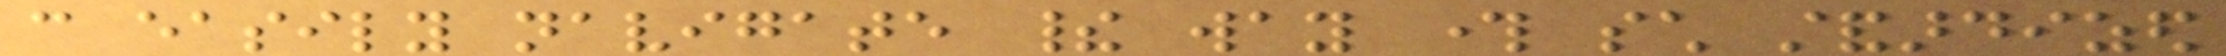can easily navigate their way through such standardized
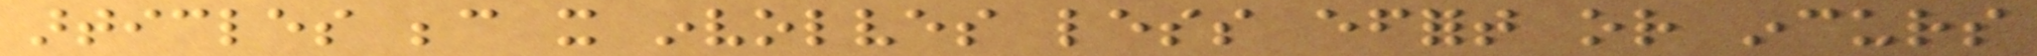articles because it involves less effort or incurs
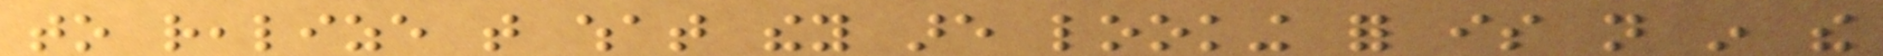to realize that what they are looking for is not in the
